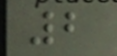2
